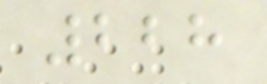228
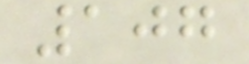107
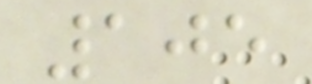105
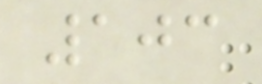103
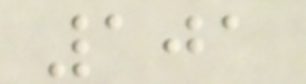101
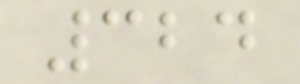324
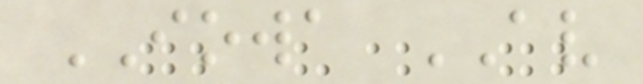IOWA AV
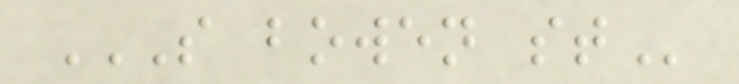S BOWEN ST
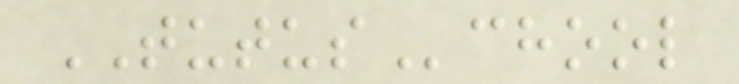TUTUSchool
